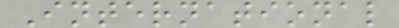International
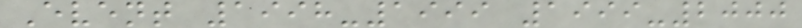Event 1998-1999 1999-2000
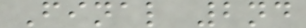Final 2nd
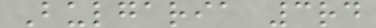Bulgaria 3rd
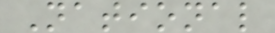National
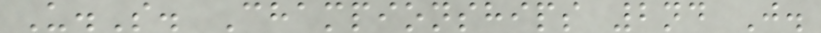U.S. Championships 2nd J.
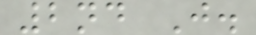2nd J.
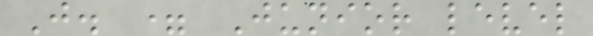J. = Junior level
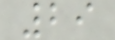29
